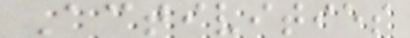Activities
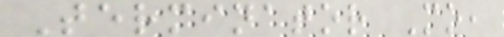Terminator Mo,
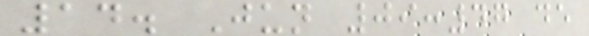14. Jun 09:47 de
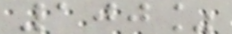100%
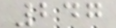247
